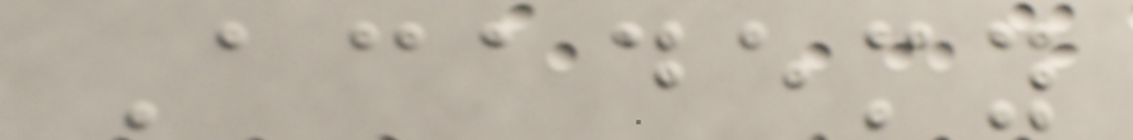Academy
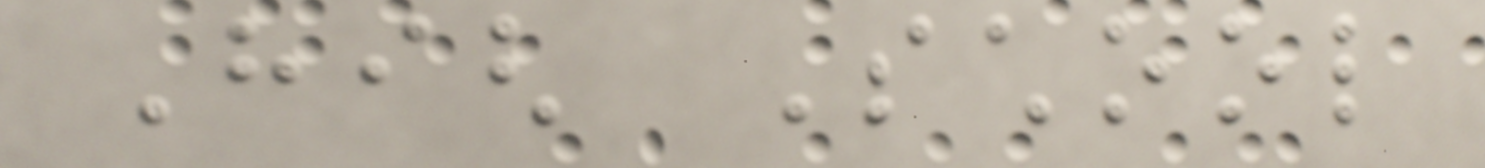High School
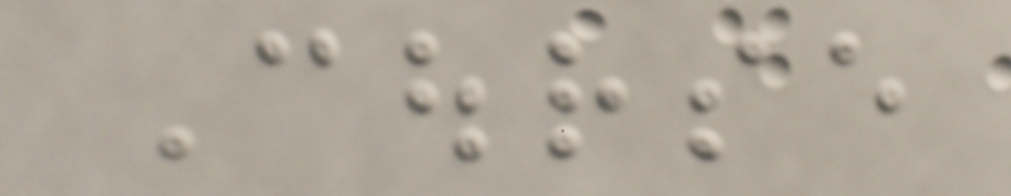Course
